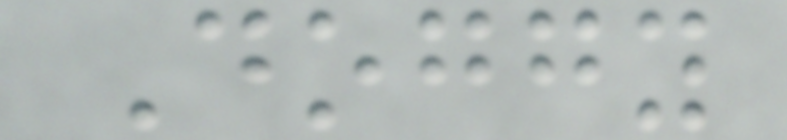Doggy
